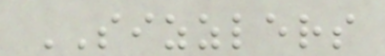SIZZLERS
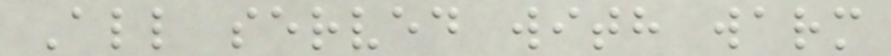All served with warm
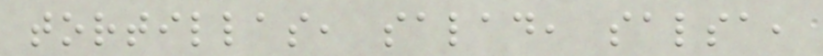tortillas, salad, salsa,
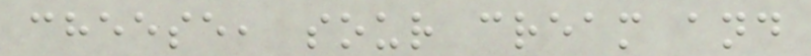cheese, sour cream and
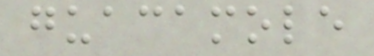guacamole
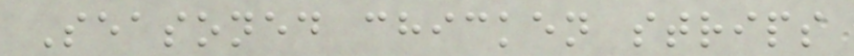Seasoned chicken strips
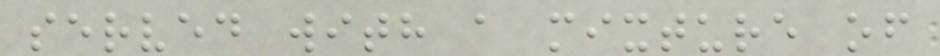served with a mixture of
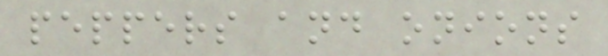peppers and onions
